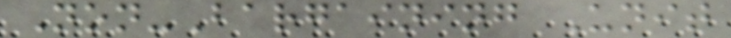Non-Bargaining Unit
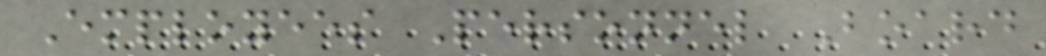Employees Personnel Board
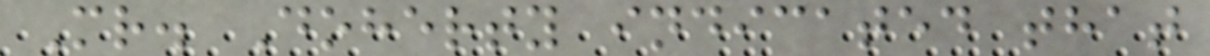Mr. Doherty indicated that
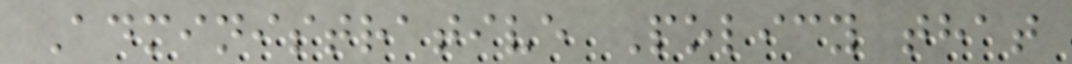Administrative Policy that
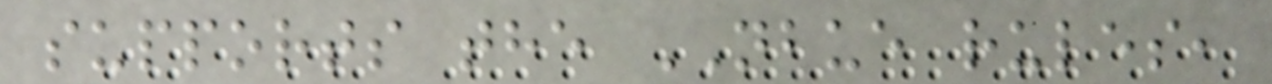supports the NBUE rules,
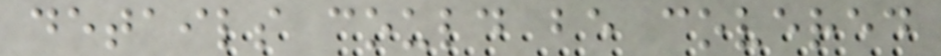details could be covered
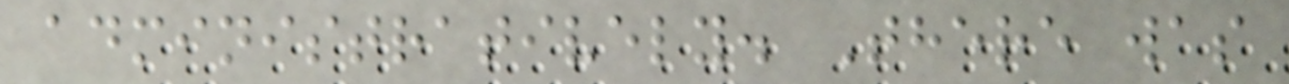administratively. There was
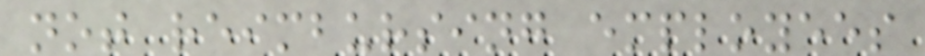not reimbursing employees
